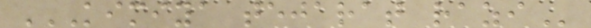KIMIYA TEJARAT RAZI
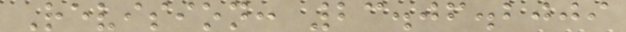Revision: 23.06.2009
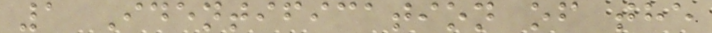1 Identification of the
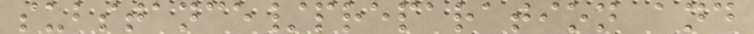substance/preparation and
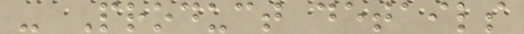- Product details
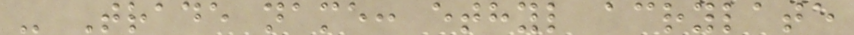- Trade name: ethyl acrylate
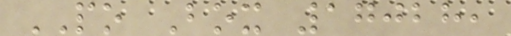PO Box 17028,
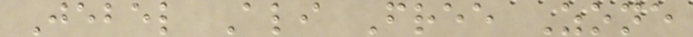Jebel Ali Free Zone
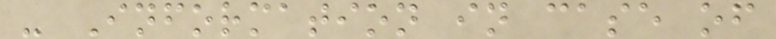- Information in case of
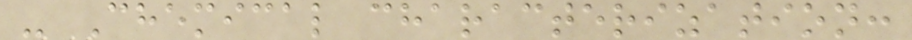- Chemical characterization:
